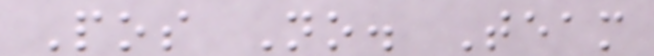Pos No. Team
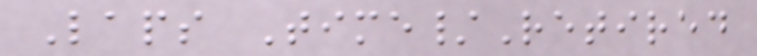Laps Time/Retired
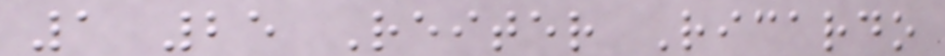1 25 Reiter Ricardo
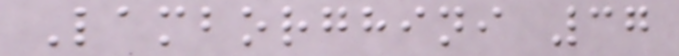Lamborghini 37
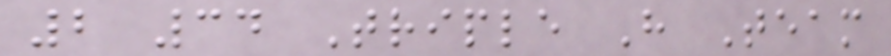2 34 Triple H Team
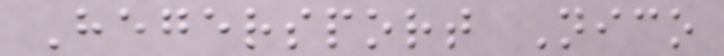Hegersport Nico
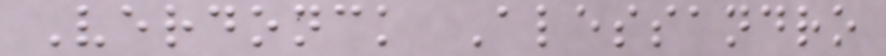Verdonck Alessandro
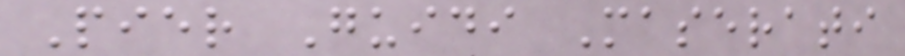Pier Guidi Maserati
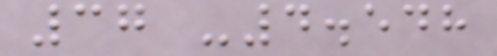37 -4.548
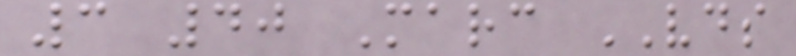3 40 Marc VDS
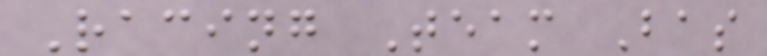Racing Team Bas
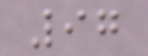97
